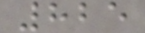825
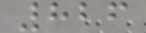826
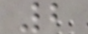2
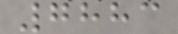7883
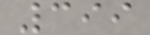399
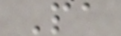Pa
